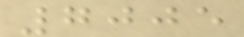7005
